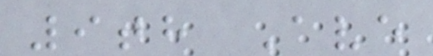9th Ave
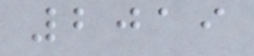2019
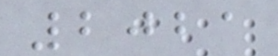2021
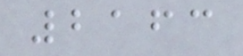2163
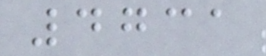4731
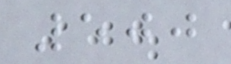500
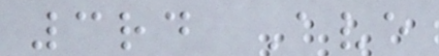3rd Ave
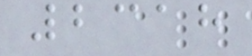2318
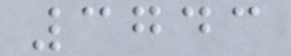3743
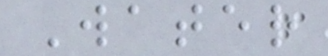Water
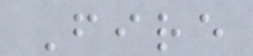Fire
